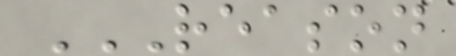REASON
